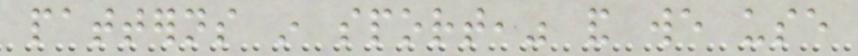patterns in sport," and we use
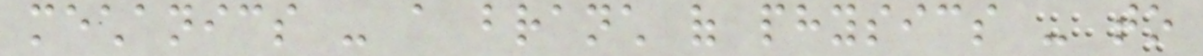mechanics - a branch of physics - to
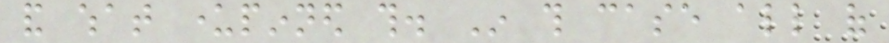and what underpinned this. In this case all of
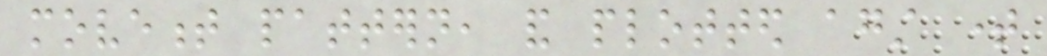movement pattern, and plotted against time
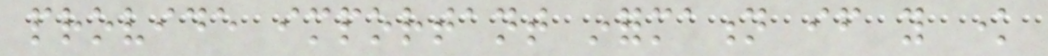provide important information if you know
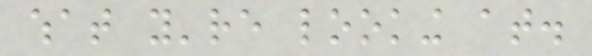what you're looking at.
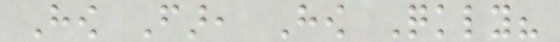How Far, How Quickly?
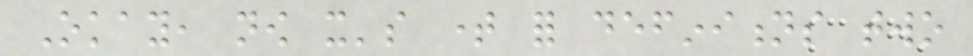Okay, now it's time for definitions two
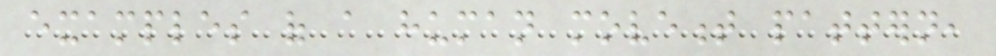examples of a human movement pattern,
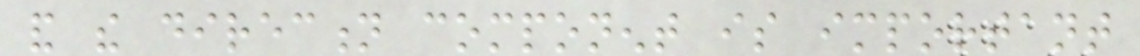and the direction component is important
